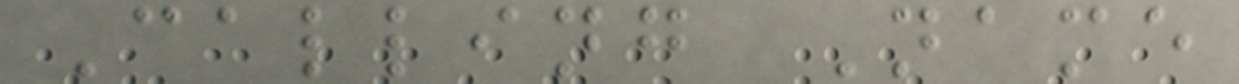Calling Name
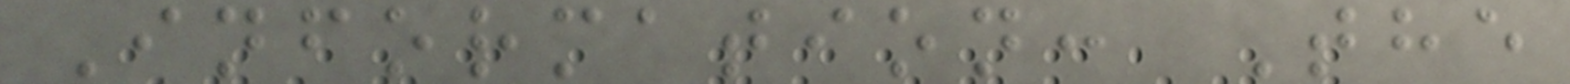Information: The
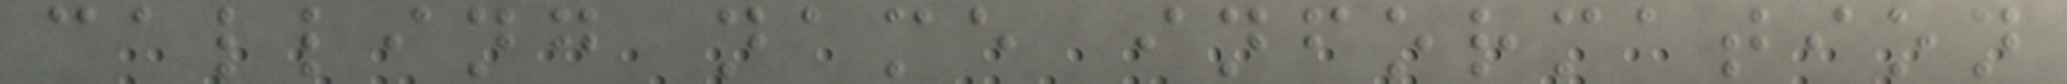calling name information
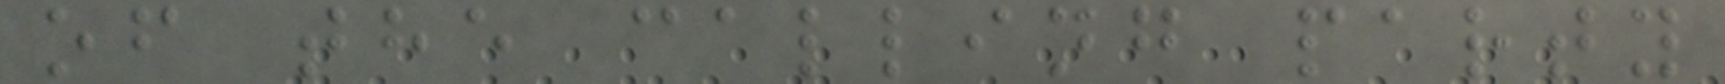of the calling party
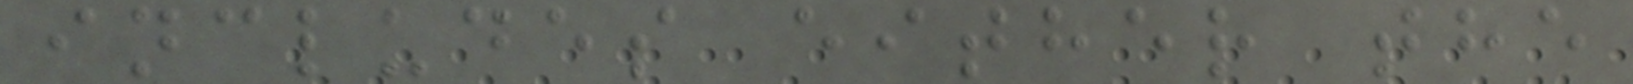includes either the
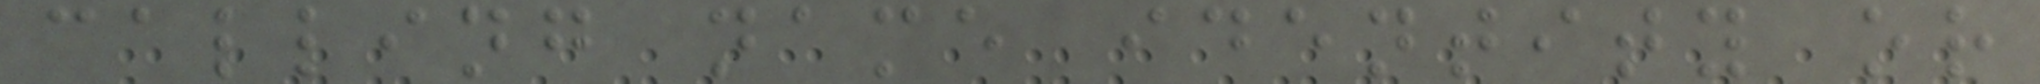calling name identity or
